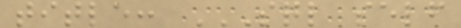title: SQL SELF
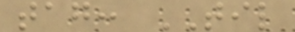tag: TIL
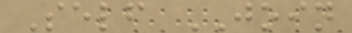Self JOIN
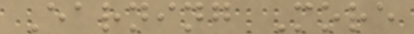Earning More
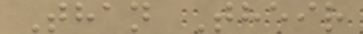Than Their
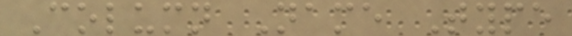Column Name Type
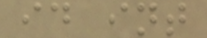id int
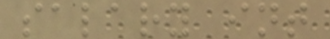salary int
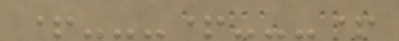+---+---+
